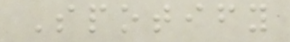Spotify
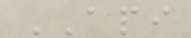API
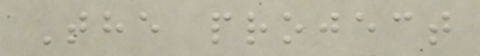The project
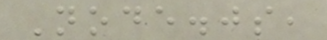Node.js,
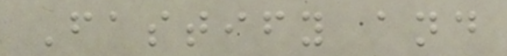Fastify and
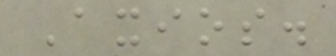Axios.
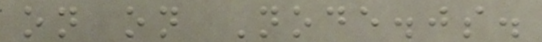on on Node.js.
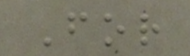For
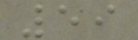59
